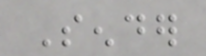Sender
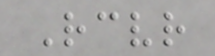Receiver
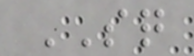SQ
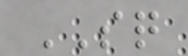SQ
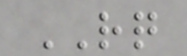RQ
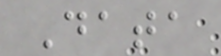Data
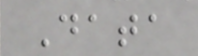Data
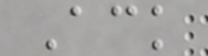Ack
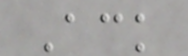Ack
